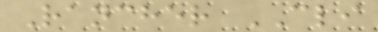Rancher CLI
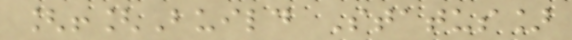[![Build Status]
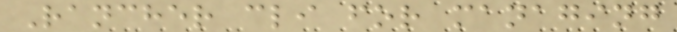Rancher cli for managing
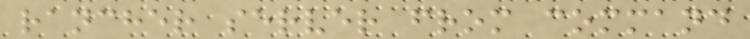rancher server from command
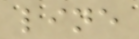line
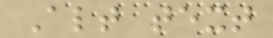Alt text
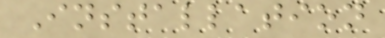Installation
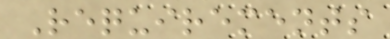Requirements
